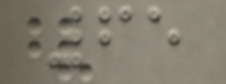65
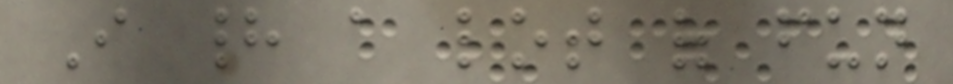I had a lot of fun
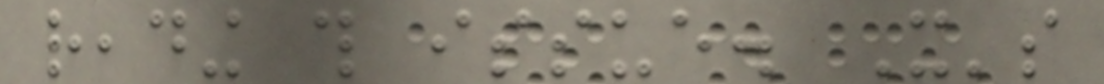reading this issue. It's
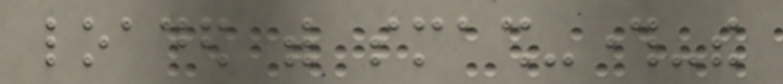loaded with smash-through-the
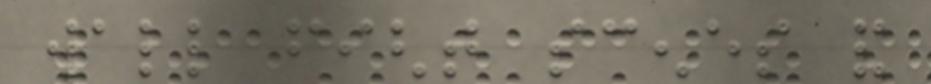wall fight scenes and
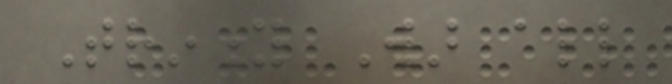Trinity War all
